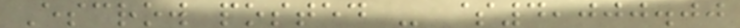Escrow posted - $4,000.00
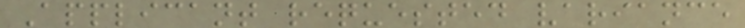Applicant requested variance
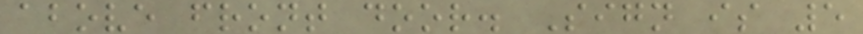above front door. Sign is 5
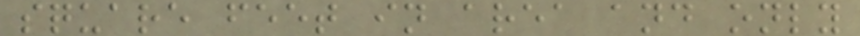square feet in area and only
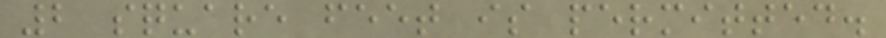2 square feet is permitted.
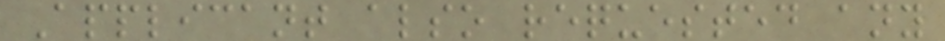Applicant also requested any
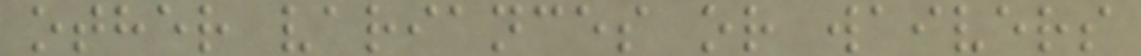other variances or waivers
